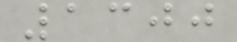1300
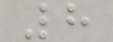8
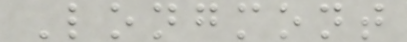Longmont
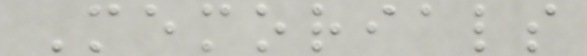Memorials
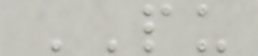PU
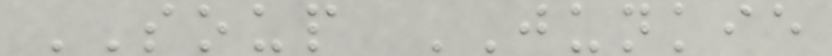SOUP JUNKIE
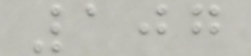107
